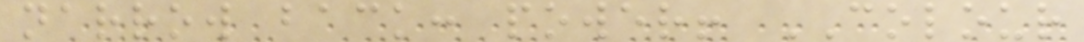narrow back: power! COLOUR
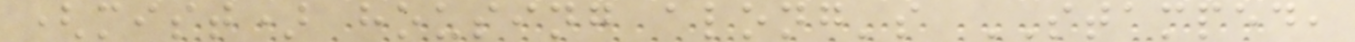(mist) housing along's STAMPED,
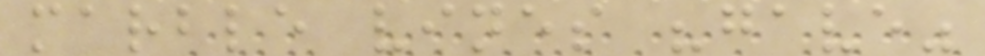marble vines "gave"
